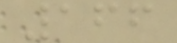166
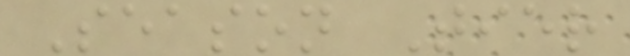Season Tier
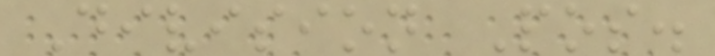Division Pos.
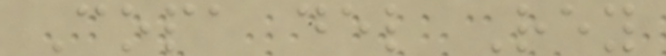Copa del Rey
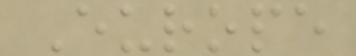Europe
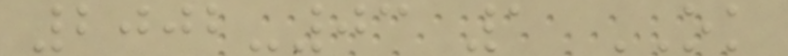2002-03 1 OK
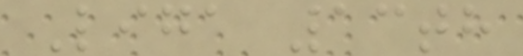Liga 13th
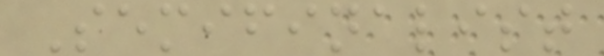Semifinalist
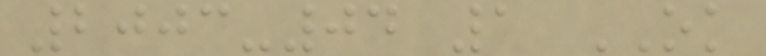2003-04 1 OK
